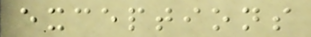exceptions
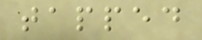tapped
